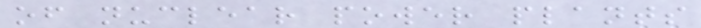of nuclear power plants
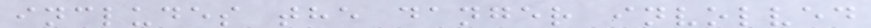includes the danger involved
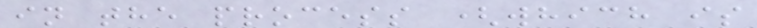in the process (which is
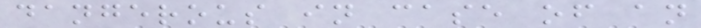dangerous in case of an
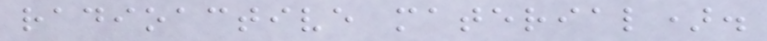radioactive material).
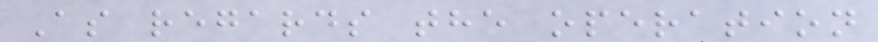As regards the operation
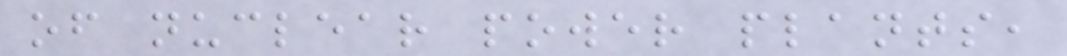of nuclear power plants,
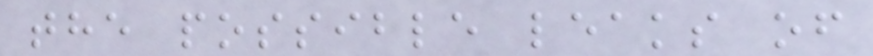the possible leaks of
